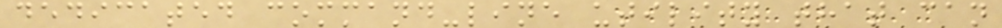dedicated command-line utility that can
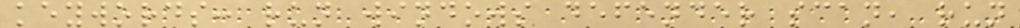keywords: run windows defender scan, run
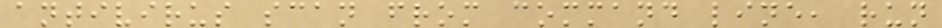antivirus scan from command line, run
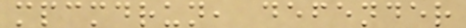mpcmdrun, defender
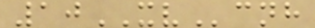10XVcnh
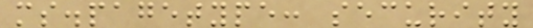ms.pagetype: security
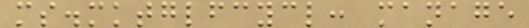ms.mktglfcycl: manage
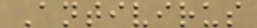Antivirus
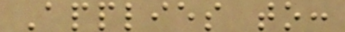Applies to:
